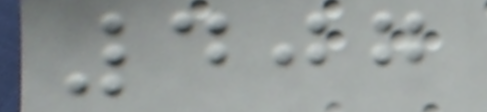407
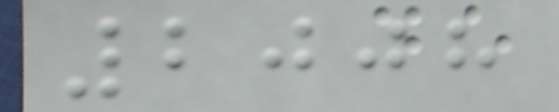2008
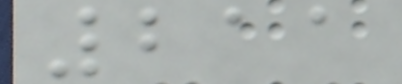211
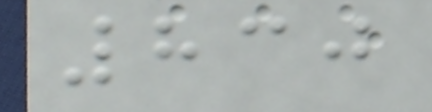830
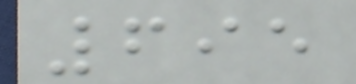695
